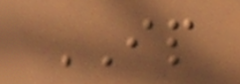IP
